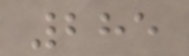285
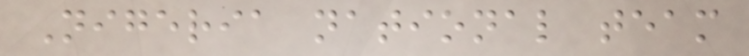Nigeria national team
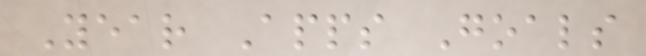Year Apps Goals
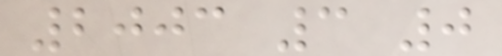2003 3 0
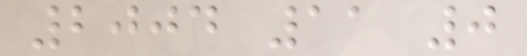2004 11 0
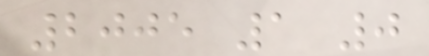2005 1 0
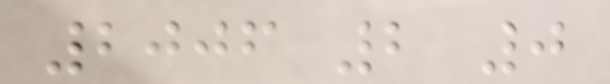2006 2 0
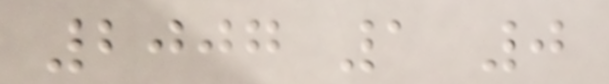2007 1 0
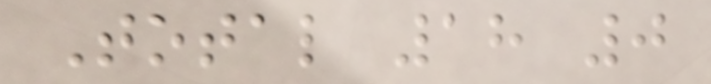Total 18 0
